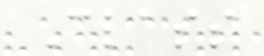Class
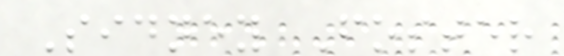Sidney Foster
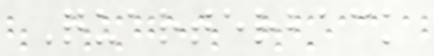Quarterback
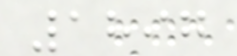1897
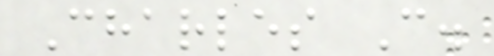Charles C.
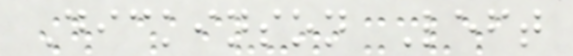Dickinson Left
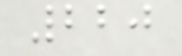220
